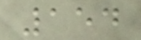154
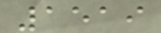1519
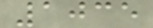1035
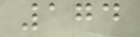174
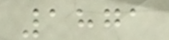1871
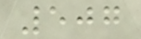507
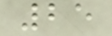25
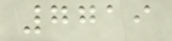7719
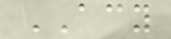ACY
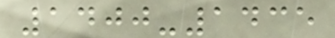1400-1435
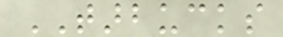TARBUCKS
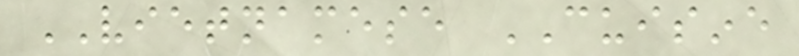VIETNAMESE CUISINE
